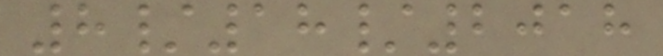8/18/2018
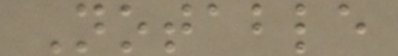Notable
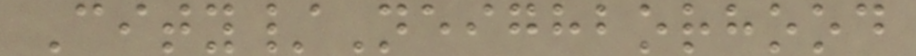City/Neighborhood
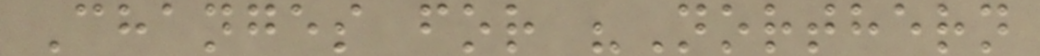Changes for "Northern
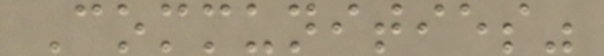Communities"
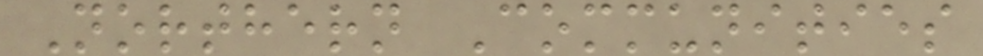Northern Communities
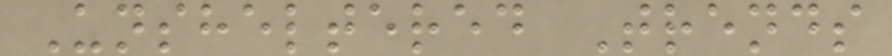Unsheltered Trends
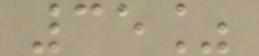35%
